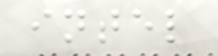intel
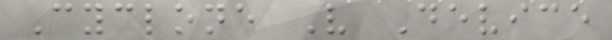Cyclone V Device
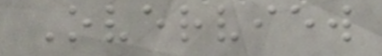Overview
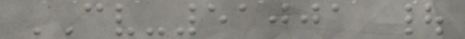CV-51001 |
